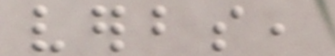verbs,
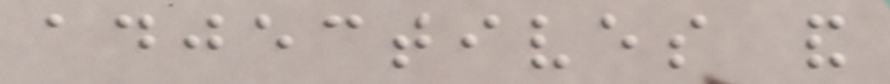adjectives and
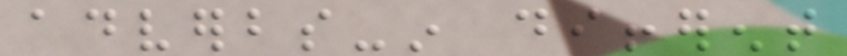adverbs-in different
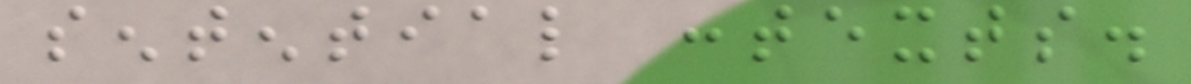sentential contexts.
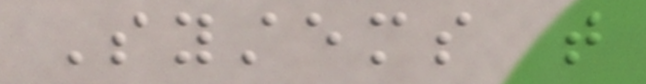Systems that
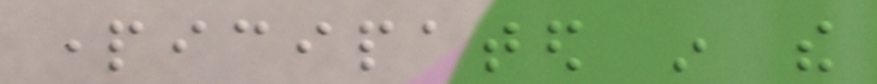participated in the
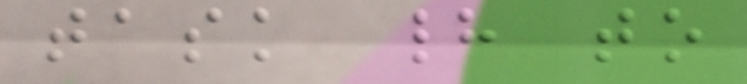task had to
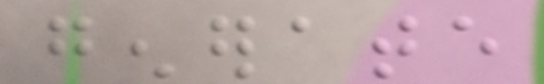generate
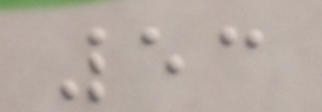53
